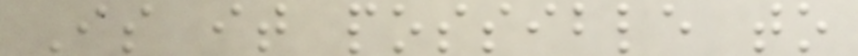Is it possible to
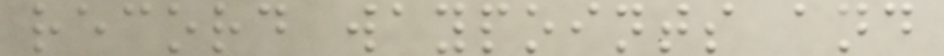record waypoints and
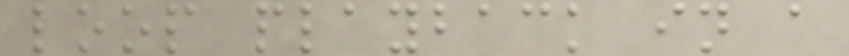loop playback in a
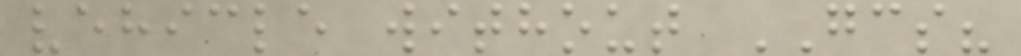vehicle without GCS?
